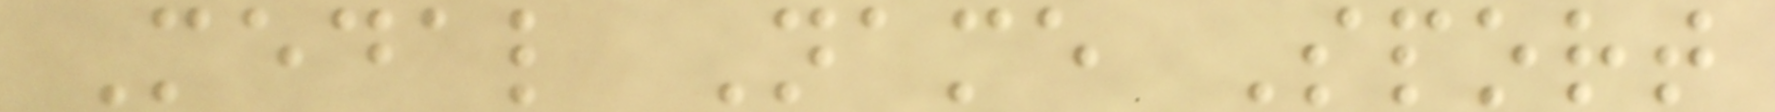Medal Name Sport
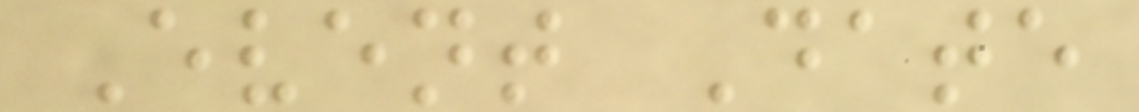Event Date
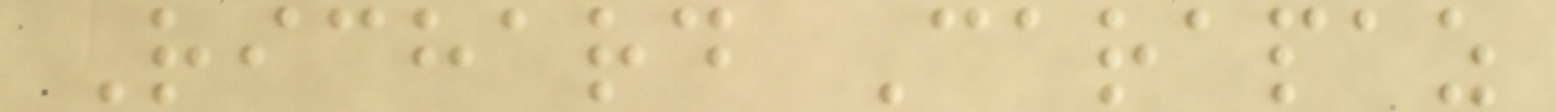Richard Carapaz
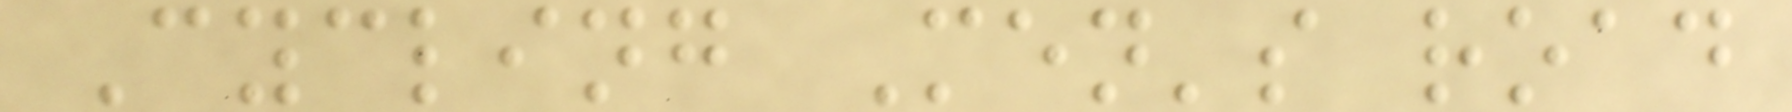Cycling Men's road
